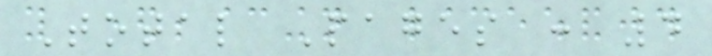Total Pages : 4
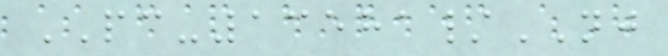PC-13581/NJ
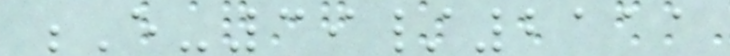E-39/2111
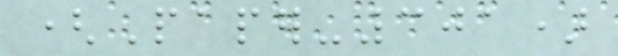(Paper-301)
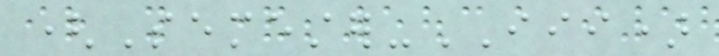(Semester-III)
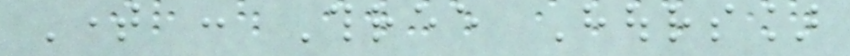Time : Three Hours]
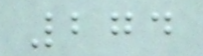274
